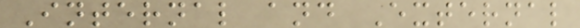Internal and External
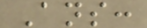Ans:
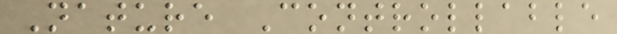Nature Controllable
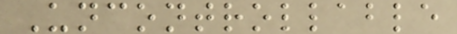Uncontrollable
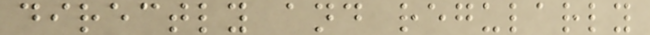directly and regularly
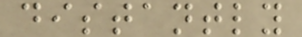distantly
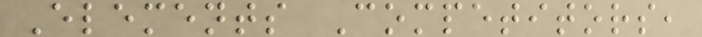Elements Competitors,
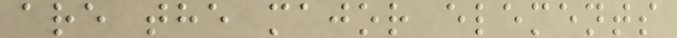are the major elements
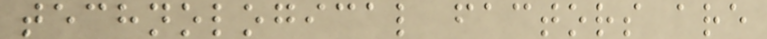technological factors are
